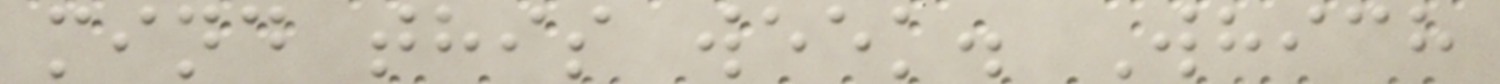mind this week. Which
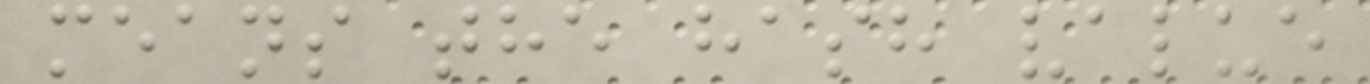means the hash value
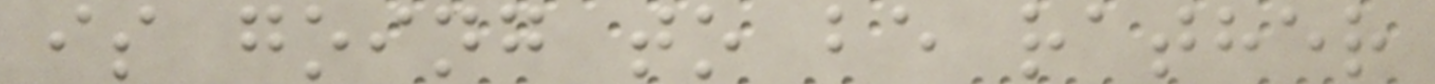is going to be rather
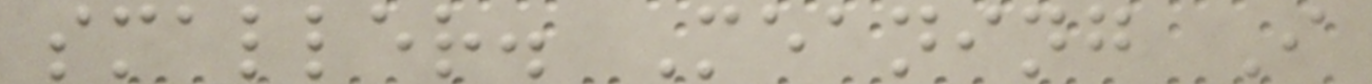smaller. Meaning I
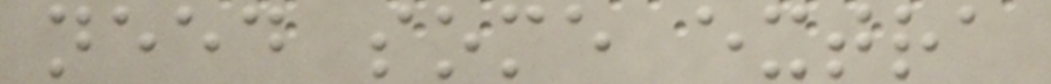need some extra
